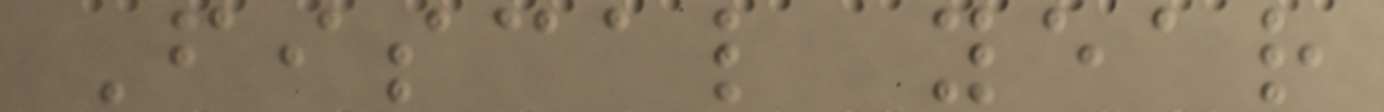Fiscal year
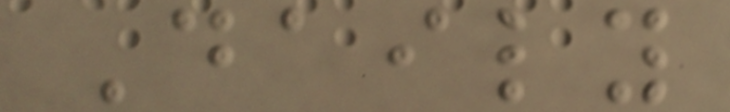Daily
